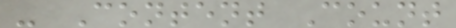- Content Count
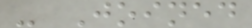- Joined
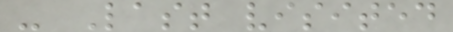- Last visited
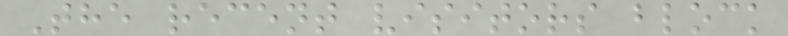The recent visitors block
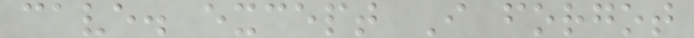cave. except I forgot
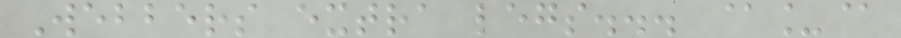Webbers extra legs... @_@
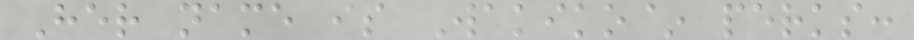Her name is Wakiko~ perks:
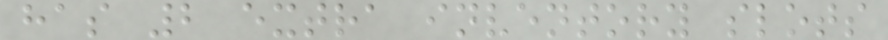has 2 extra inventory slots
